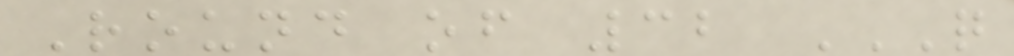Round of 32 Q
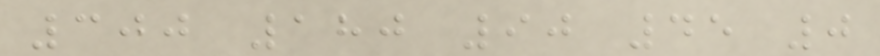300 180 90 45 0
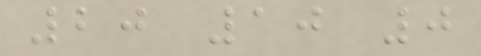20 10 0
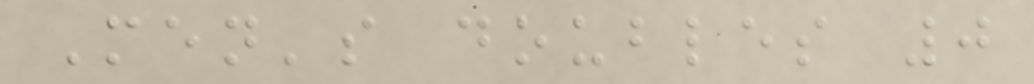Men's doubles 0
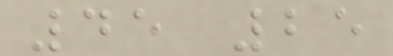45 25
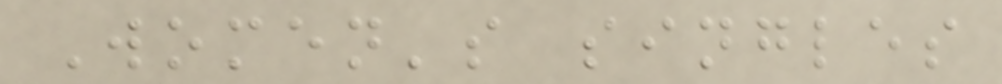Women's singles
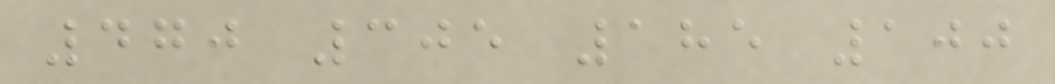470 305 185 100
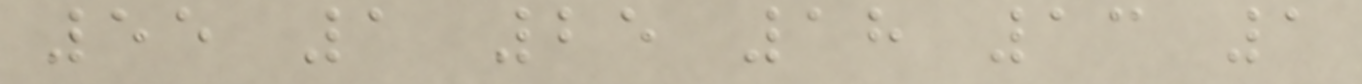55 1 25 18 13 1
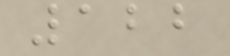122
